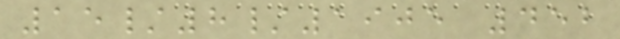15/8/1905 452
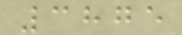3875
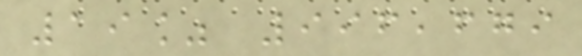19% 996,679
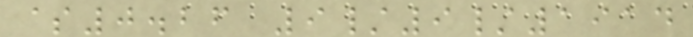$0.26 9/9/1914
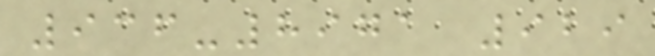936-8971 929
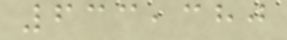633,380
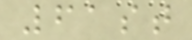61st
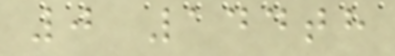0 144th
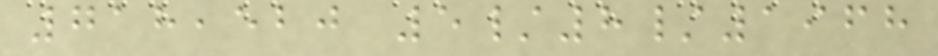718,520 5/8/1968
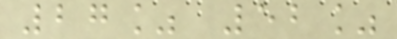27% 52%
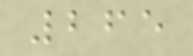265
